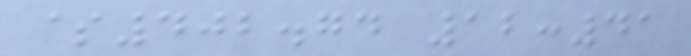$402.74 12:41
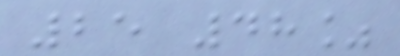25 48%
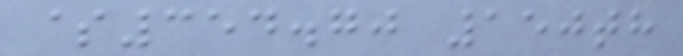$354.70 150th
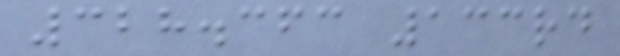328.363 133rd
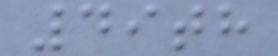49th
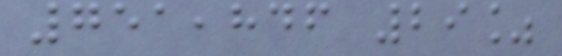751,846 29%
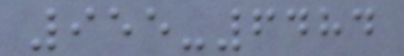955-6484
